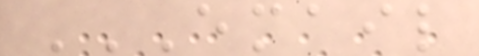EMAIL
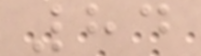84
